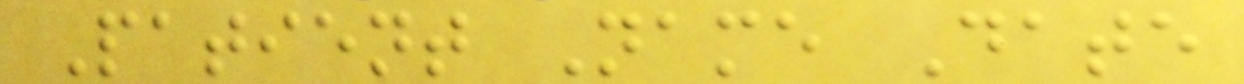Patient Name Date
